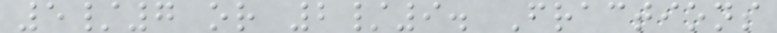5/7 or 2/9. Fractions
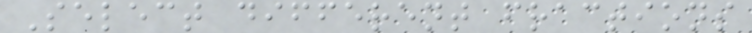Select different fractions
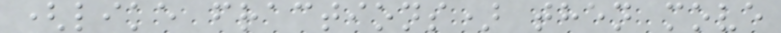(like fractions) then move
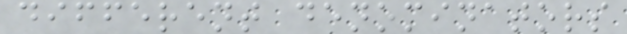different denominators
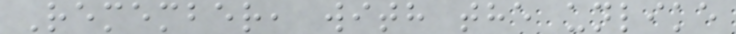Remember, with the unlike
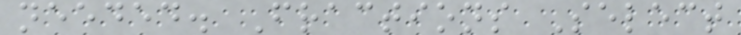needed. Fractions Select
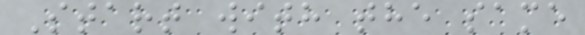Start with the same
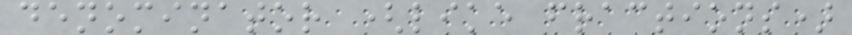denominator (like fractions)
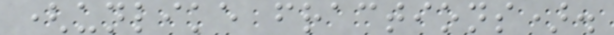(unlike fractions).
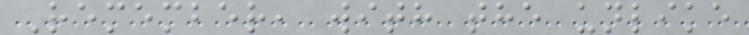Remember, with the unlike
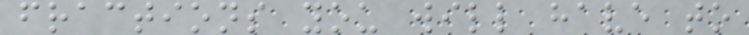fractions you will have to
